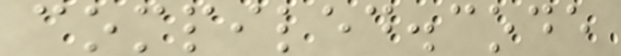compiled.code
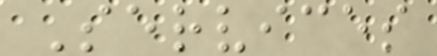Services
